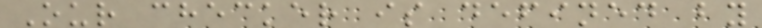Our checker is defined by
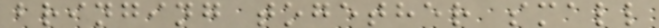bringing together small
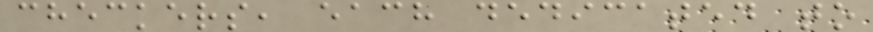checkers, each dedicated to
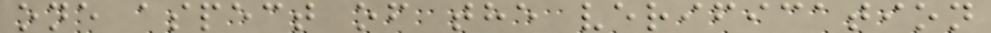one aspect of the verification
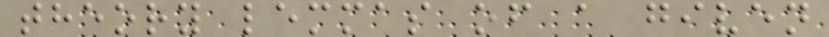theory lemmas of a given
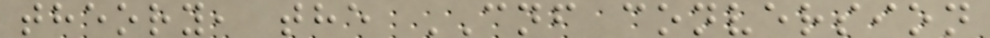theory, the CNF conversion
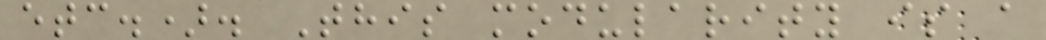etc.). This modularity is a
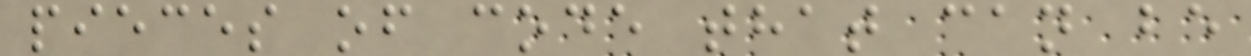pieces of code that can be
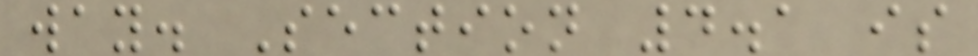way. Section 4.1 is
